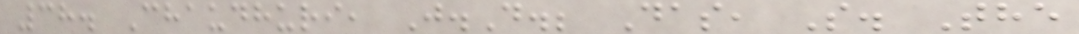38. Chaudhuri, J.D.; Das, S. The
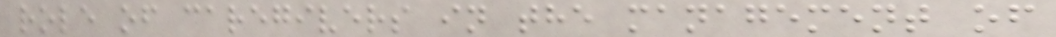role of caregivers in the management of
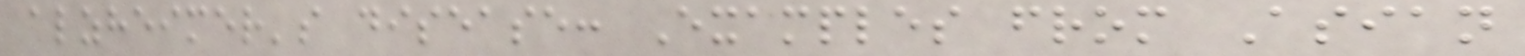alzheimer's disease: Examples from Asian
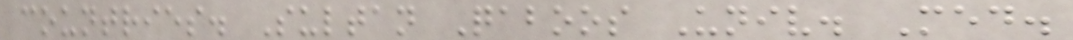countries. Sultan Qaboos Univ. Med.
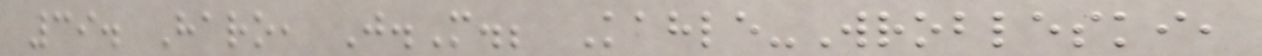39. Haro, J.M.; Kahle-Wrobleski,
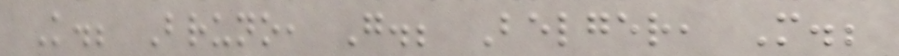K.; Bruno, G.; Belger, M.;
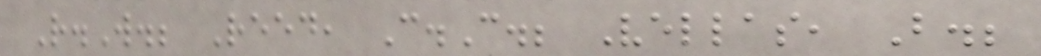R.W.; Reed, C.C.; Vellas, B.;
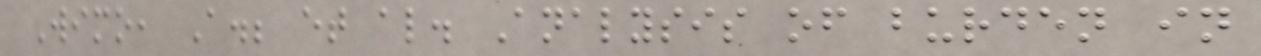Wimo, A.; et al. Analysis of burden in
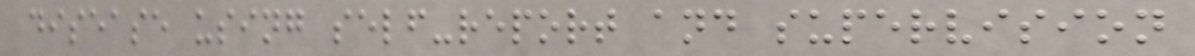disease using self-report and supervision
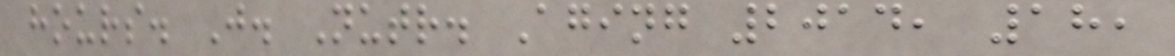hours. J. Nutr. Aging 2014, 18,
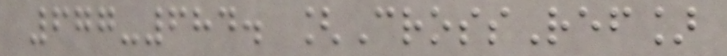677-684. [CrossRef]
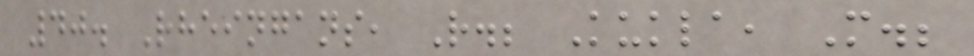40. Rheingans, R.; Kukla, M.;
